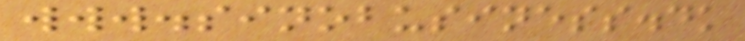www.sinobusiness.dk
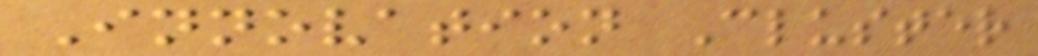Innovation Cluster
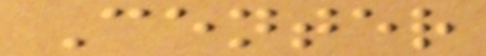Center
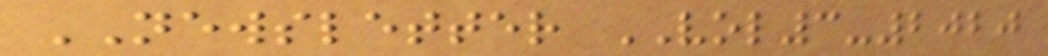NEWSLETTER VOL3-2020
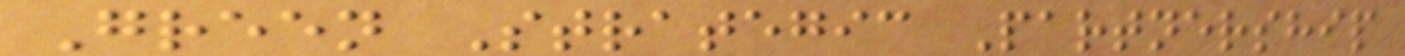Green Strategic Partnership
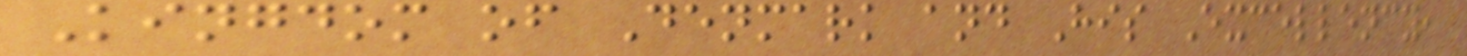Kingdom of Denmark and His Excellency,
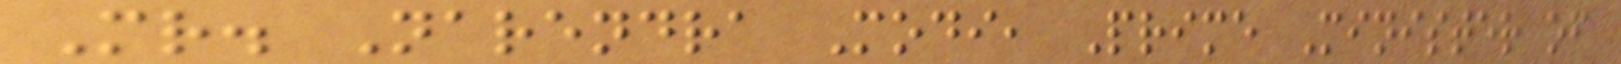Mr. Narendra Modi, Prime Minister of
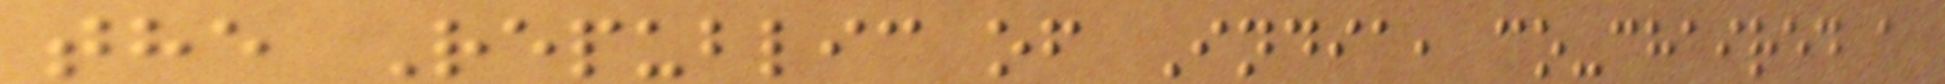the Republic of India, co-chaired a
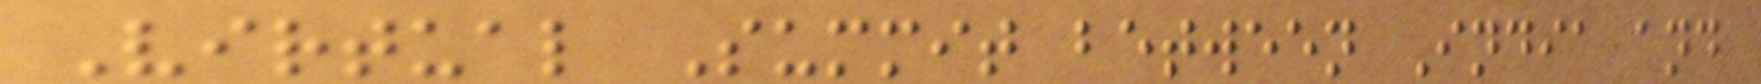Virtual Summit between India and
